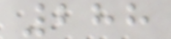288
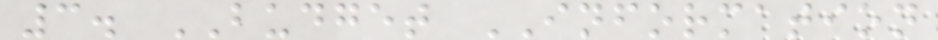3. BUDGET INFORMATION
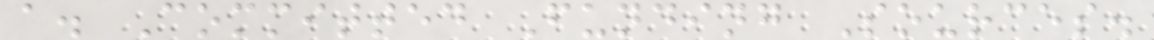a. Committed Funding Sources.
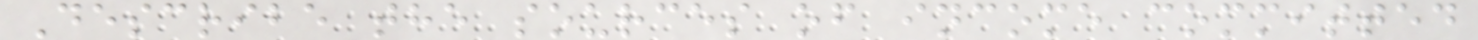Describe the sources of income committed
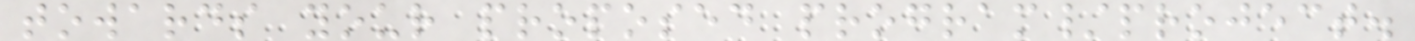towards your proposed program/project.
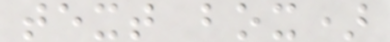text box)
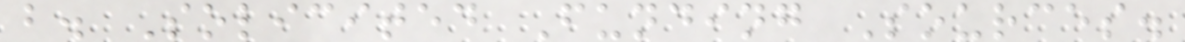b. Solicited Funding Sources.
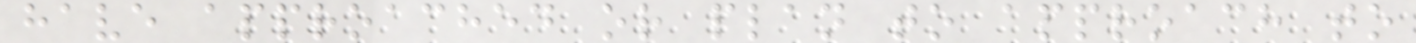have approached or plan to approach to
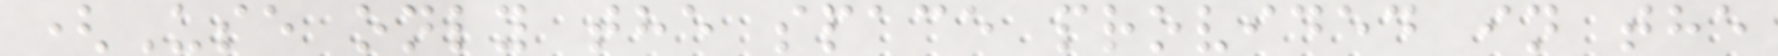(Use only the space provided in the
